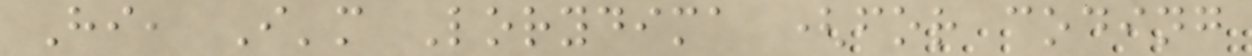Hi, I'm Lorydima (for coding
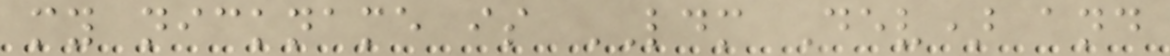my nickname is LDM Dev) and
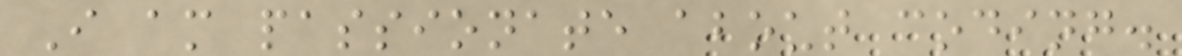I am passionate about coding.
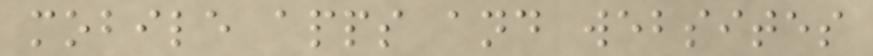mobile apps and websites
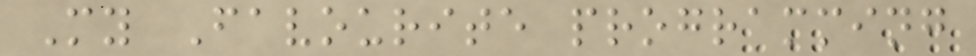My Favourite programming
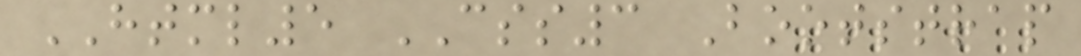HTML5 CSS3 Bootstrap
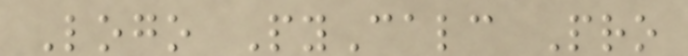Logo PyCalc Pro
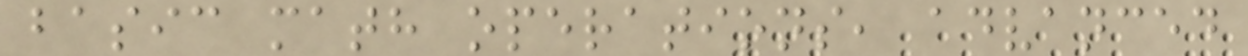basic math operations, advanced
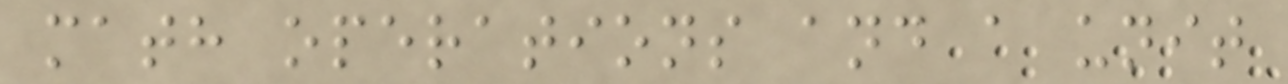math operations and a unit
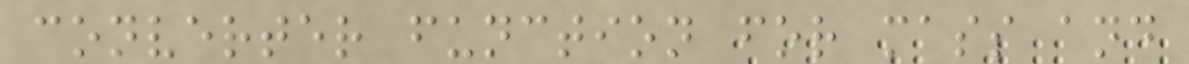converter function for mass and
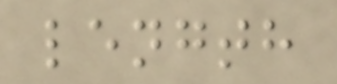length
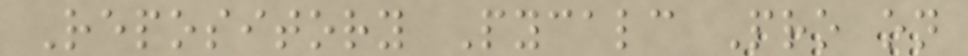Repository Pycalc Pro on
